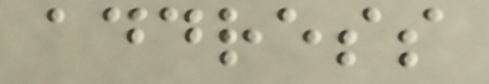address
